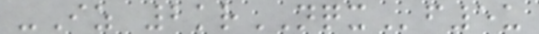-Iz 2krNQXf5u
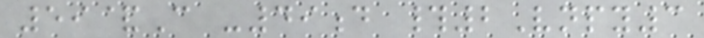59&C -49d #2Vnpy3
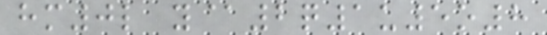hm0l y@2q1u5o8
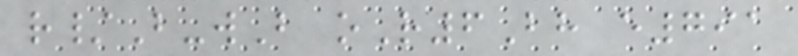r/B-wB oR6Bh e791
